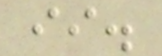ii.
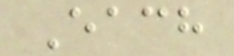Each
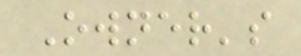Owner's
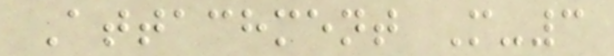Attachment M-3
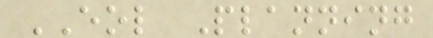EOL Planning
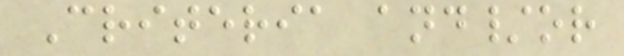Criteria and/or
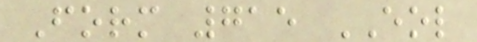Form 715 EOL
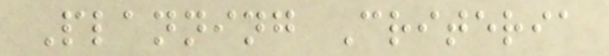Planning Criteria
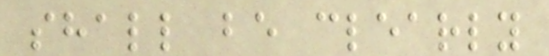shall be clearly
